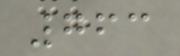763
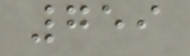759
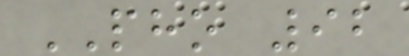PHO 92
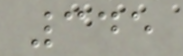345
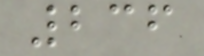236
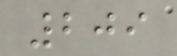209
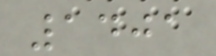1401
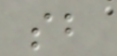sb
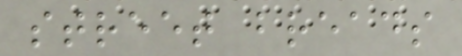street breads
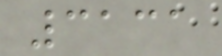3131
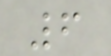6
